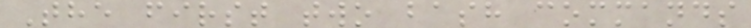The first two bash commands
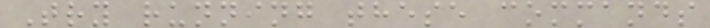Try running these commands
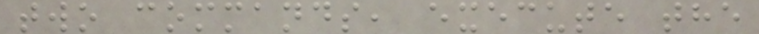two commands, execute the
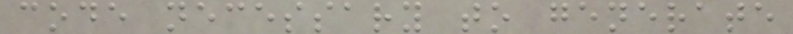code necessary to generate
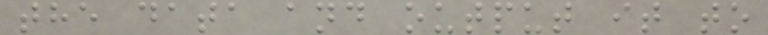the data and output it to
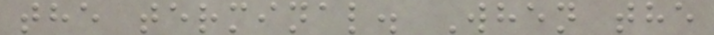the terminal. When the
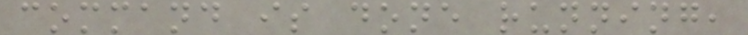command is done running,
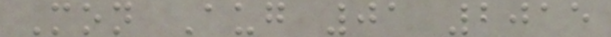Mon Aug 01 2015
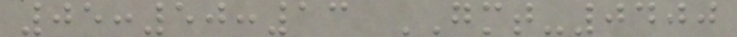05:50:13 GMT-0400
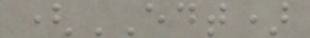(EDT)
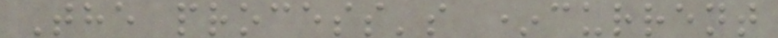The process's *current
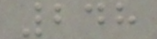248
